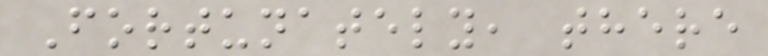Fortunately, there
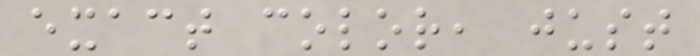exact color, just
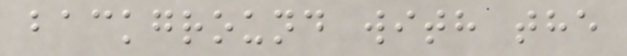background with the
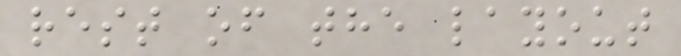rest of the layout
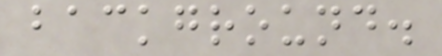background.
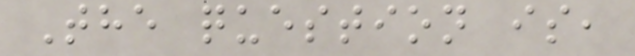The question is,
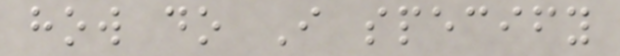how do I specify
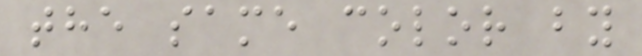the same color by
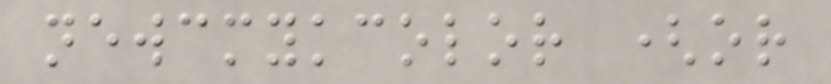newcmykcolor (or
